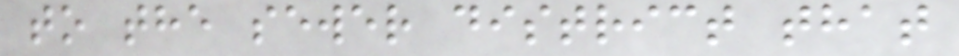to the sewer district that
